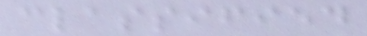classified
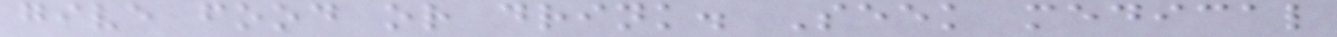give food or drink. Seek medical
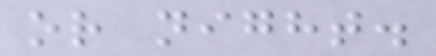or night.
